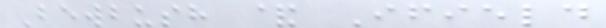Bewbush & Ifield
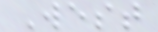West
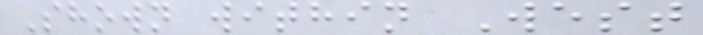Shown within West
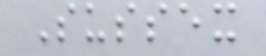Sussex
